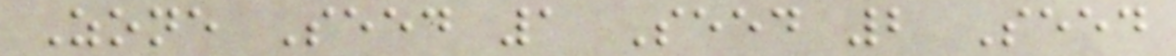Zone Seed 1 Seed 2 Seed
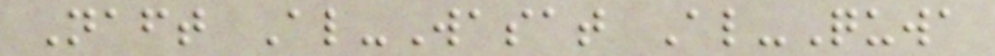Naft Al-Wasat Al-Quwa
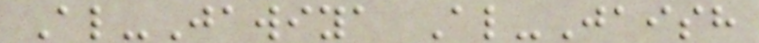Al-Jawiya Al-Jaish
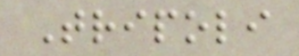Tripoli
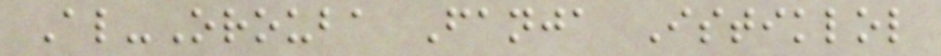Al-Orouba Fanja Istiklol
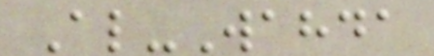Al-Wahda
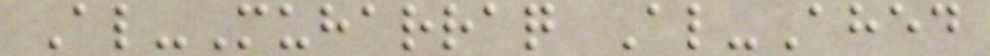Al-Muharraq Al-Ahed
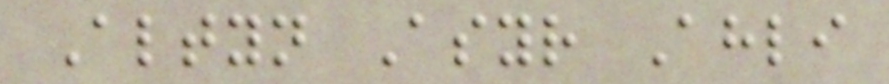Altyn Asyr Ahli
